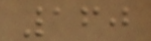160
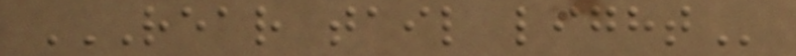REAR TAIL LIGHT
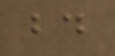bd
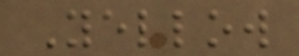Yellow
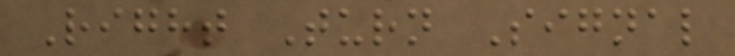Right Turn Signal
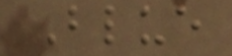Blue
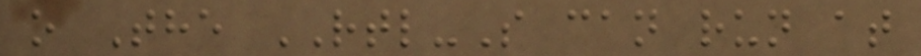o The RTL-S can run at
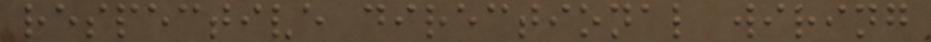respective directional wiring
